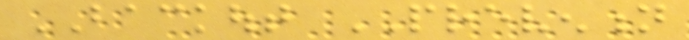BACKOUT PREVENTION
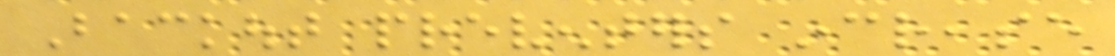Backout preventers increase
